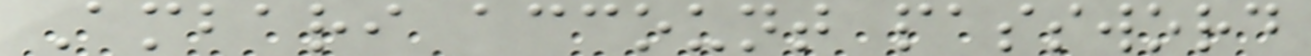Ambari account password
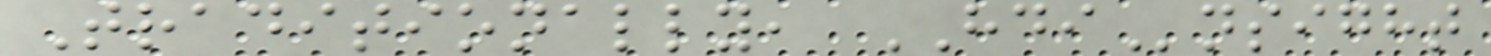Traditionally, HDInsight
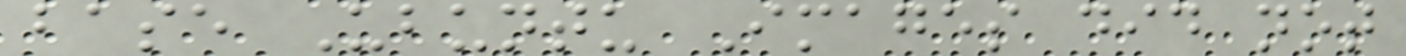base Ubuntu Images did not
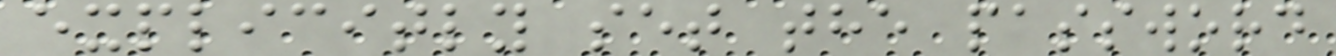explicitly set the password
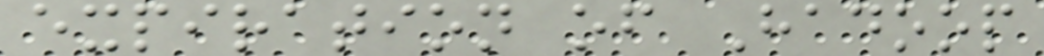expiration of Hadoop
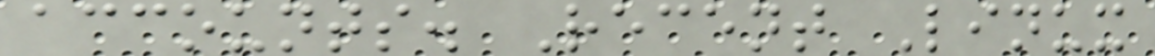accounts. Recent Linux
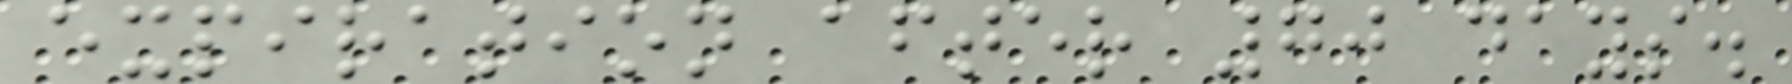expiration after 70 days.
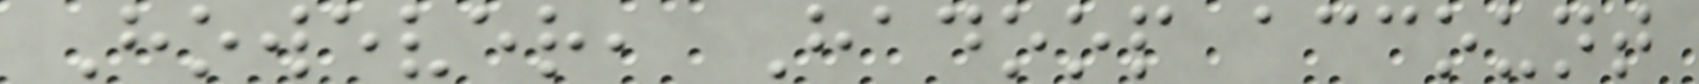However, Hadoop account
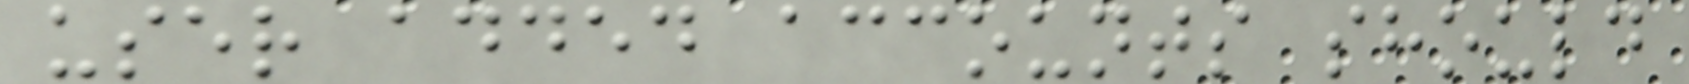user added accounts should
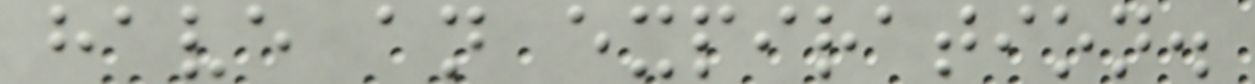have an expiration.
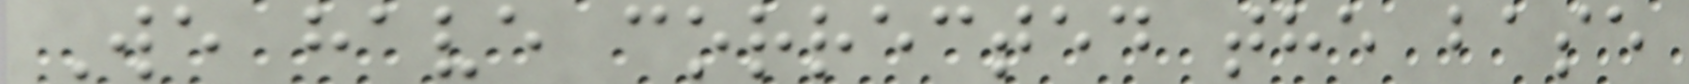We have corrected the base
